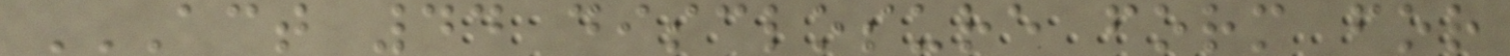ACT 44 DISCLOSURE FORM FOR
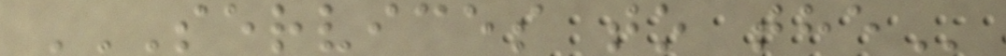SERVICES TO THE
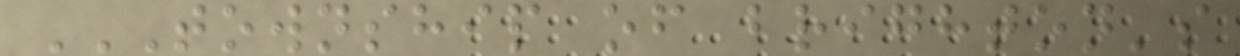TOWNSHIP OF BRIGHTON'S
